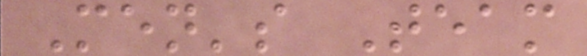Men's Team
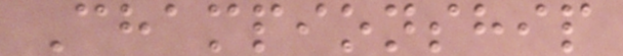Championship
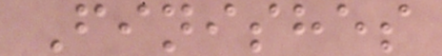Finishes
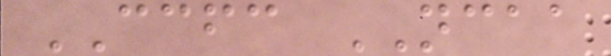CCFC NCAA
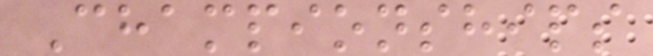Championships
